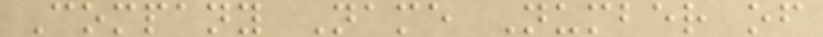Company Name Number of
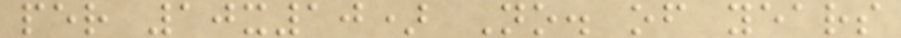per 10x10) No. of years
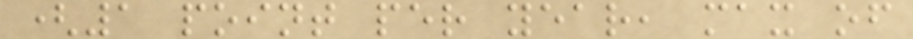(1 point per year, max of
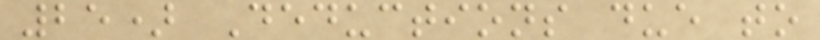25) Deductions due to
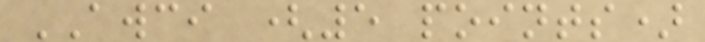AWCI (5 points)
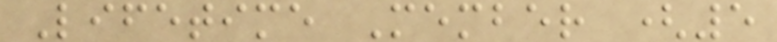Lifetime Member (5
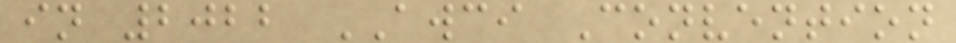in 2022 AWCI Convention
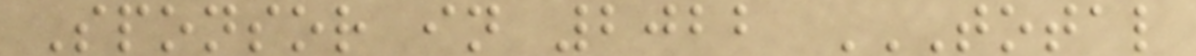Sponsor in 2022 TOTAL
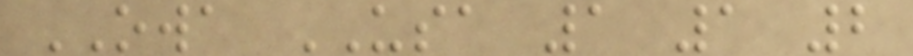OWA USA 1 1 2
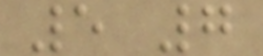5 7
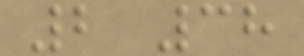2 38
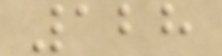128
